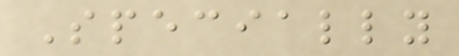Specially
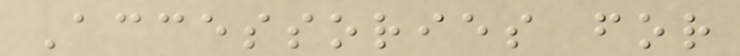Accessories for
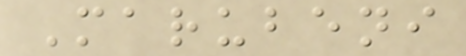Marubeni
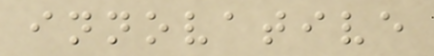innovative
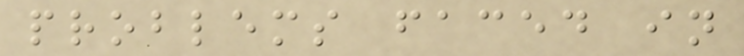problems faced in
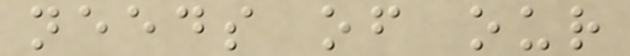needs of our
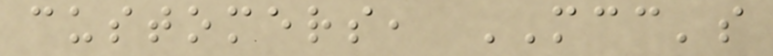customers, MCC's
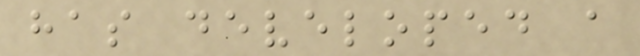has developed a
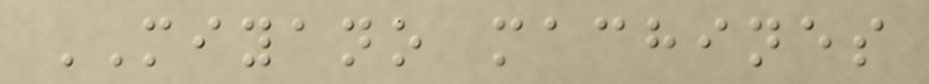MIYANO machines
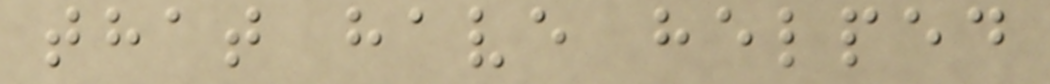that have helped
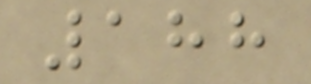188
